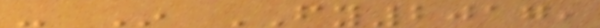- In FY2017,
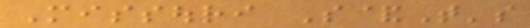Missouri S&T's
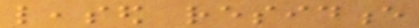leased residence
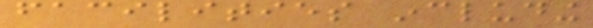facilities including
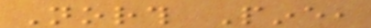North Pine,
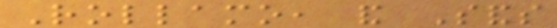Rollamo, and Sands
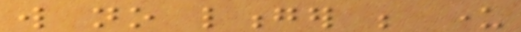will no longer be under
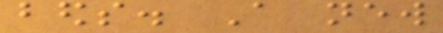beds. A new
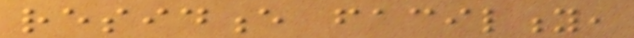residence facility,
